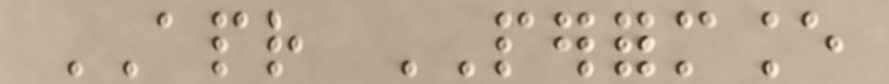APR PERFORMANCE
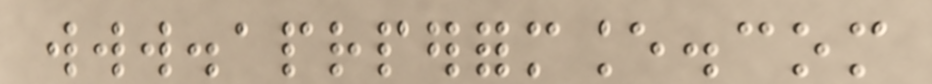www.aprperformance.com
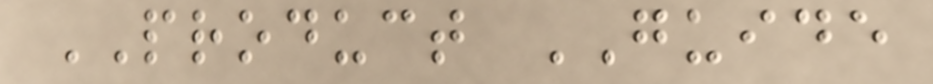PRODUCT GUIDE
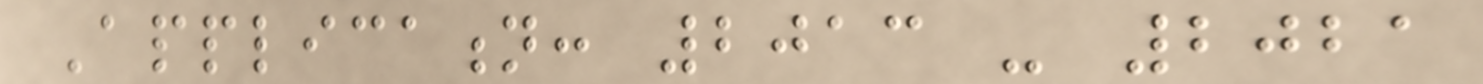Application: 2013 - 2021
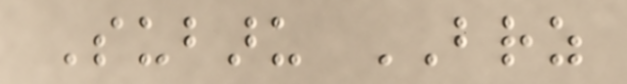Subaru BRZ
